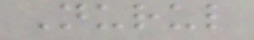Nurul
